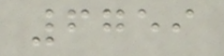6759
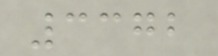3372
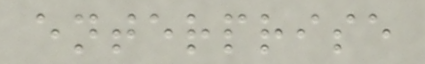enterprise
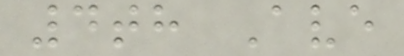4th Ave
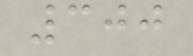300
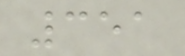351
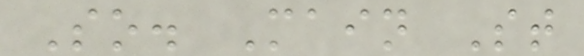So. Main St
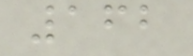162
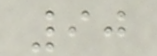90
